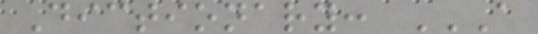Dictionary: A
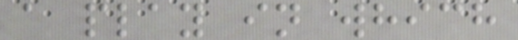a play in which
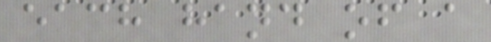each hand of a
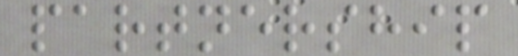partnership
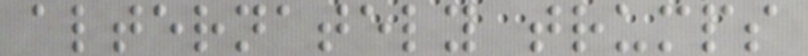alternately trumps
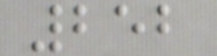252
